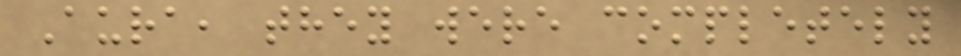Aura, they were completely
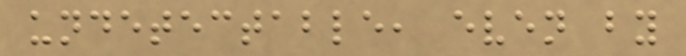undetectable, even by
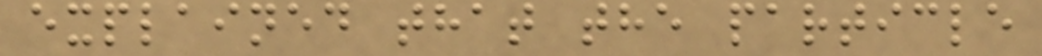explained that the particle
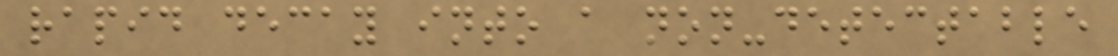rapid decay into a non-detectable
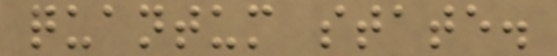quantum state.
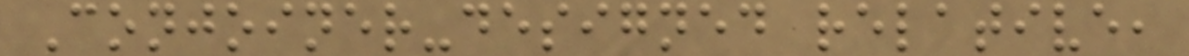Conjoiner-designed relative,
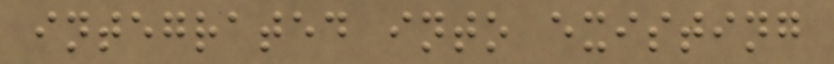integrated into existing
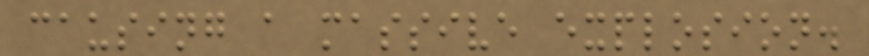causing a massive explosion.
